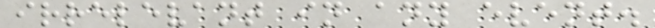irrelevant in any event.
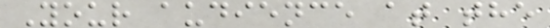Your audience at the
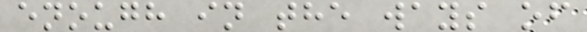enough in the ways of
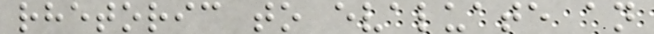rhetoric to evaluate an
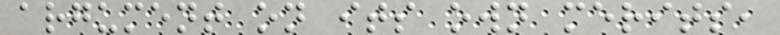argument on its own merits,
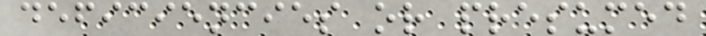deficiencies or presumed
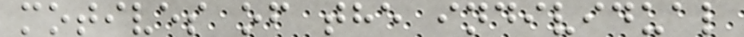motives of the individual
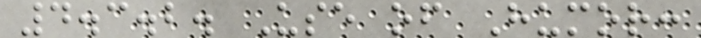4.3.2. Use of Humor:
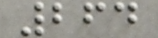264
